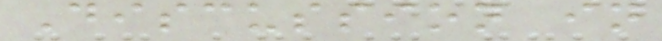Discussion in
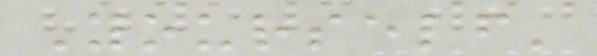Yourself'
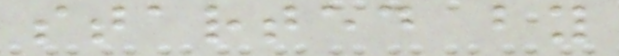started by
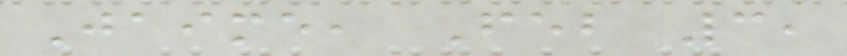Jaime, Feb 3,
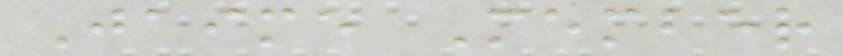Jaime Member
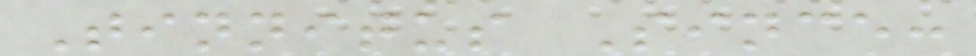Tinnitus Since:
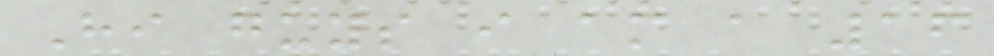Hi guys i am a 16
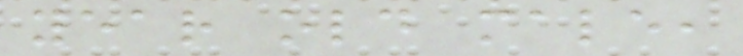year old male,
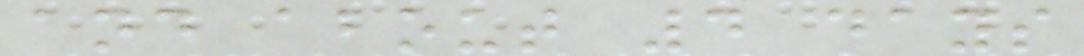and about 4 days
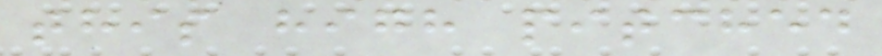this high pitched
